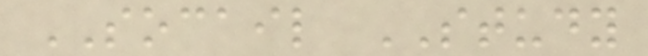SOCAIL STUDY
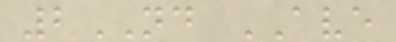2ND AVE
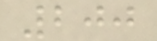200
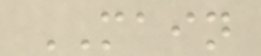MAIN
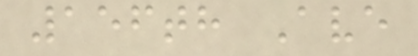156th Ave
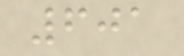601
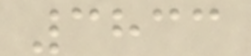3833
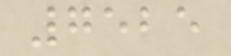7525
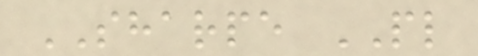SHARPE PL
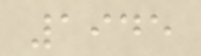1945
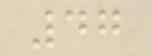47
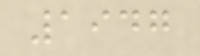1947
